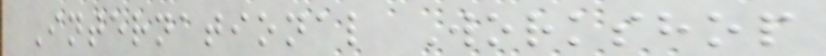International Workshop
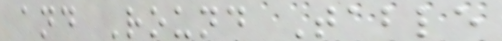and Round Table
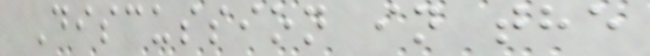Discussion in the
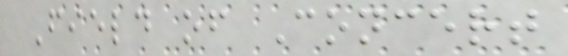Field of Concert
